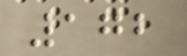172
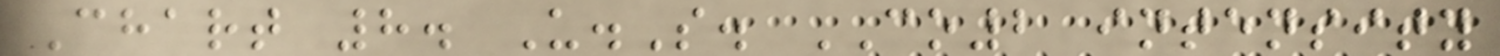Chart 8. U.S. CO2 intensity
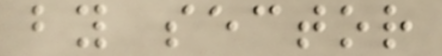by sector
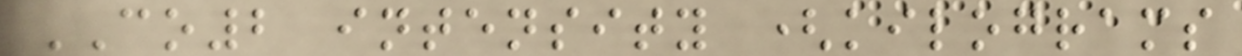CO2 intensity (kilograms
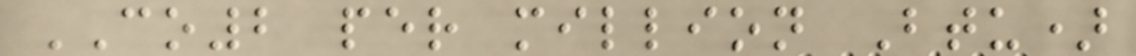CO2 per million Btu)
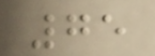75
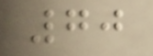70
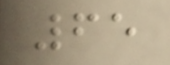65
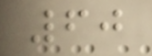60
